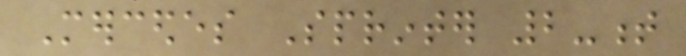Mercedes Sprinter 2-t
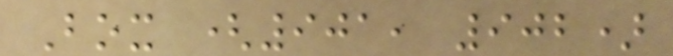Box (901, 902)
